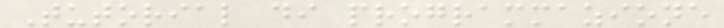Tutorial di programmazione
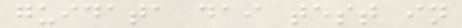guidata dai test in
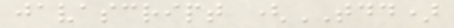javascript (TDD)
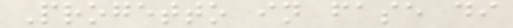Progetto in fase di
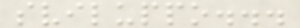sviluppo...
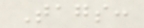Tags:
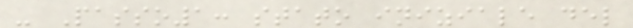- Passo1: stato iniziale del
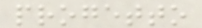progetto
